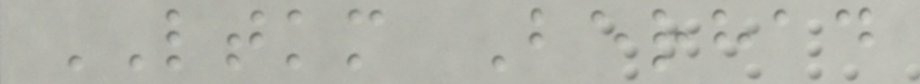LTKM Berhad
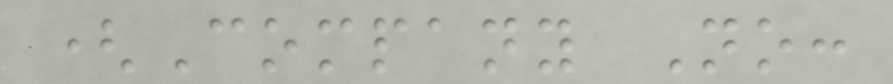(Company No:
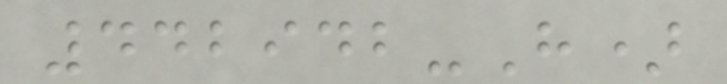442942-H)
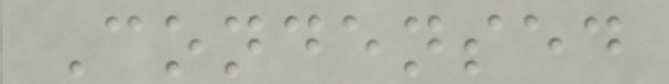Condensed
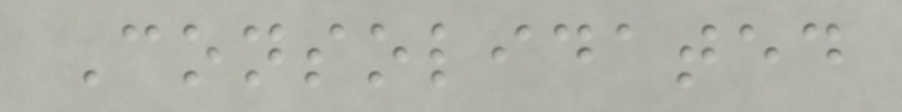Consolidated
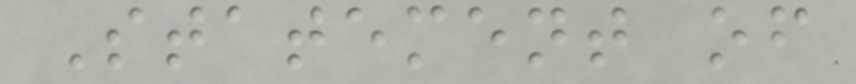Statement of
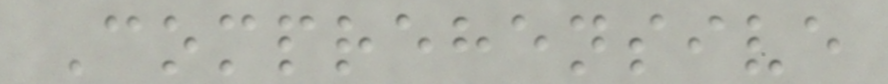Comprehensive
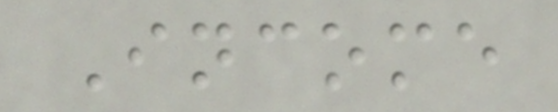Income
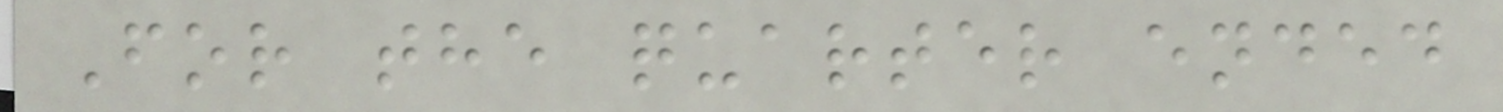For the quarter ended
